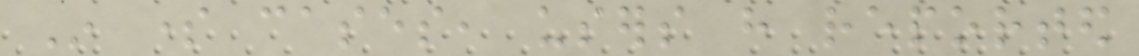In some cases, users have reported
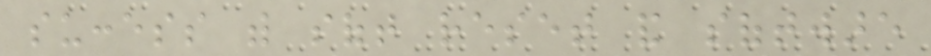success with soft reset and software
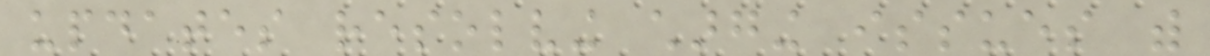updates resolving charging issues with
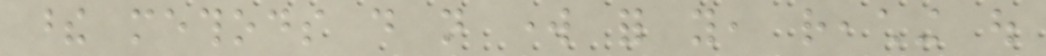these methods do not work for you, reaching out
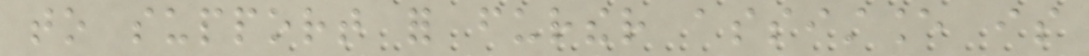to support for further assistance is
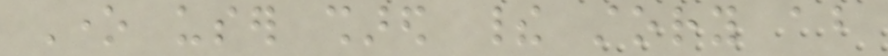One user shared their story about
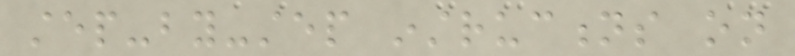step-by-step instructions on
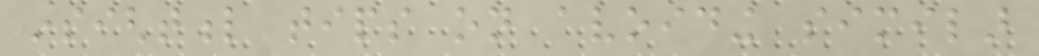insightful tips on avoiding similar
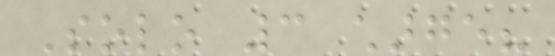Solo 3 charge?
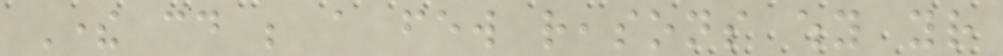There could be a few reasons why your
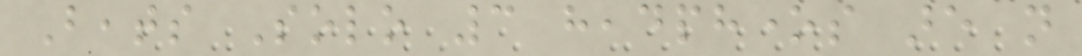Beats Solo 3 headphones are not
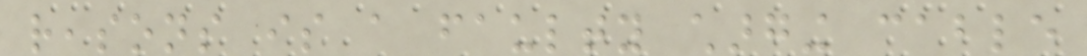reasons is a faulty charging cable
